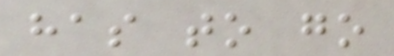has to go
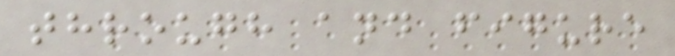through and figure
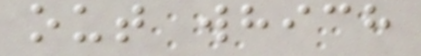out which
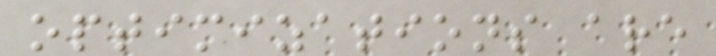optimizations are
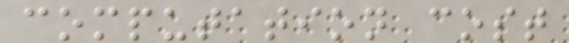computation cost
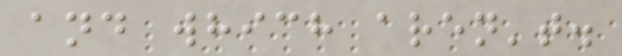and which aren't.
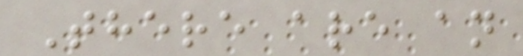There are an
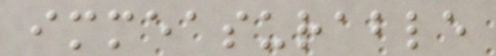immeasurable
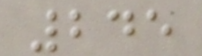245
